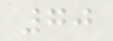70
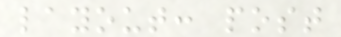layout: post
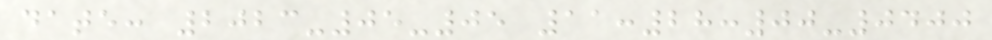date: 2023-05-05 11:28:00-0400
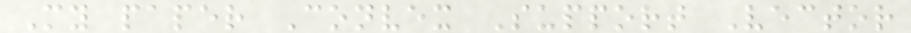My paper Convex Support Vector
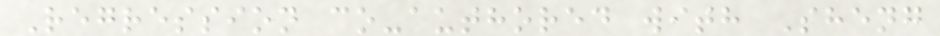Regression co-authored with Sheng
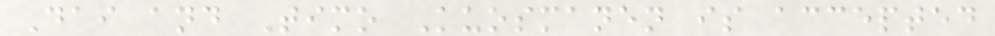Dai and Timo Kuosmanen is accepted
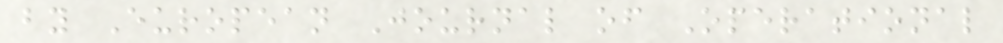by European Journal of Operational
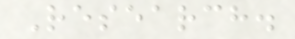Research.
